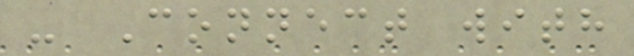- Connect with
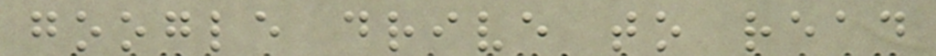google drive to read
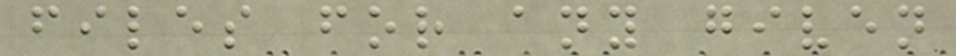files for any given
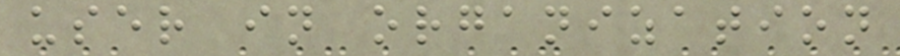user in organization
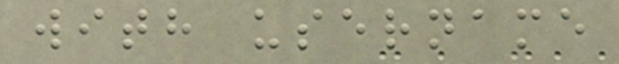with username
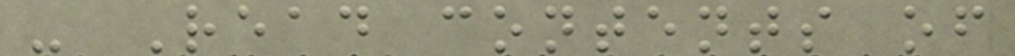- Read contents of
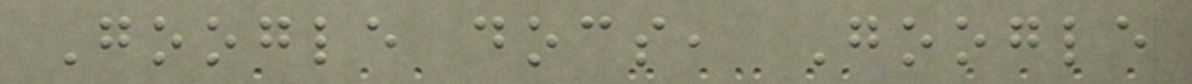Google docs, Google
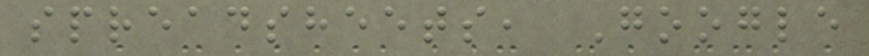spreadsheets, Google
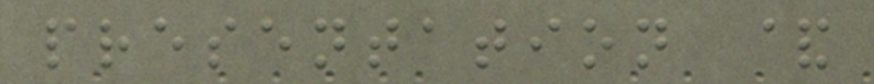presentation &
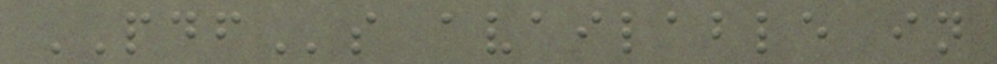PDFs available in
